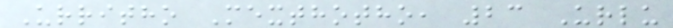Urritho Mexthotho, 23 Urlu
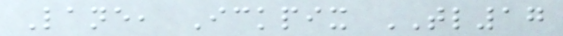Lane, Ickpix TL17
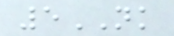5NK
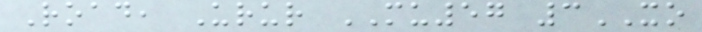Road, Urur MU57 3XO
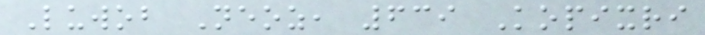Luwob Neoz, 639 Kopixri
